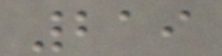219
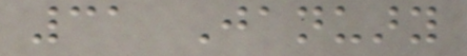31 January
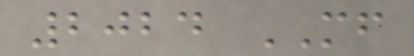2024 MF
